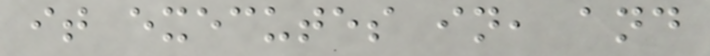it executes in, and
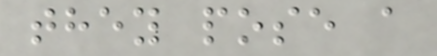they pose a
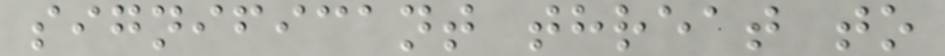significant threat to
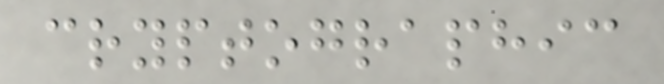cryptographic
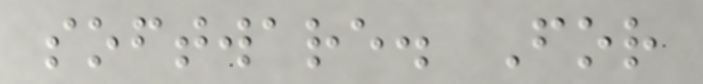software. For
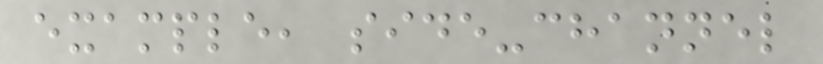example, side-channel
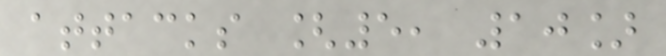attacks [5, 10]
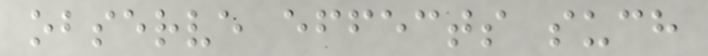observe effects such
